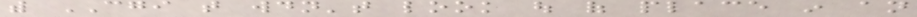with CGI that wouldn't look out of place in an
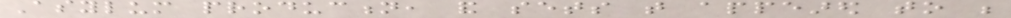Asylum production, and sets that appeared to be
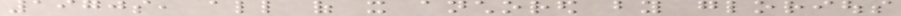1970s, all of it anchored by glorious
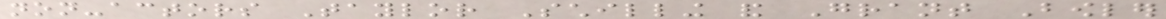non-actors Taylor Schilling and Grant Bowler
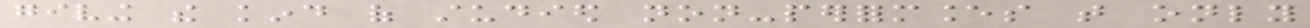giving the kind of studied non-performances that only
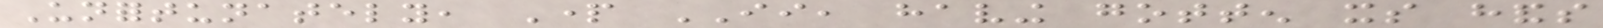Unfortunately, Part II, having gotten its hands
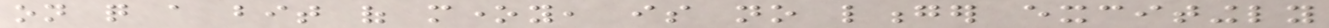on quite a bit of money, is no longer excitingly
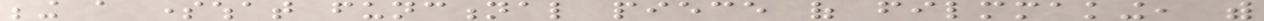being a somewhat functional piece of filmmaking, with
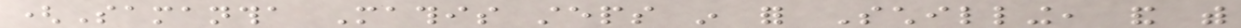(Samantha Mathis steps in for Schilling, and with
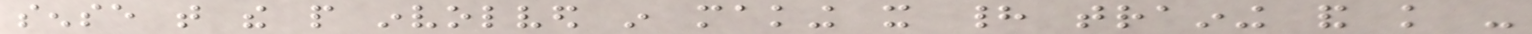sense that the people involved in making it had training and knowledge -
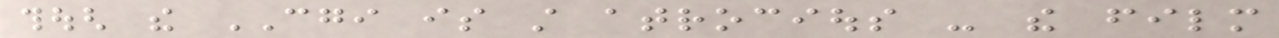though the CGI is still atrocious - the film
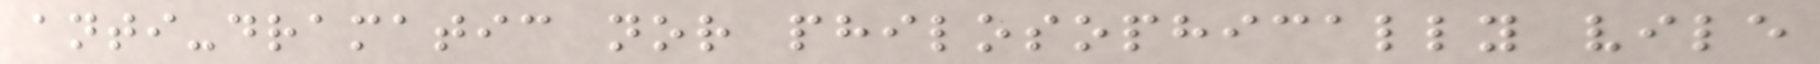anti-dramatic nor philosophically vile
